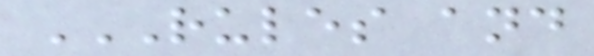RULES AND
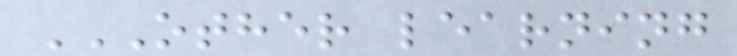OTHER LEARNING
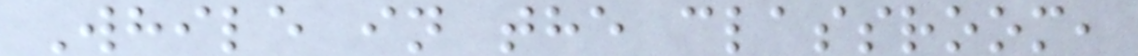While in the classroom,
